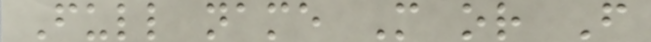Full name M or F
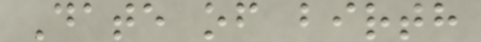Date of birth
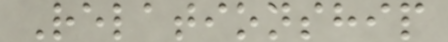Relationship
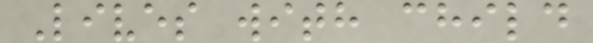Lives with child
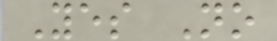Yes No
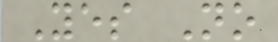Yes No
